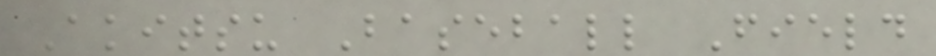Akitsu Baseball Field
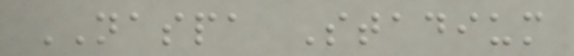NASPA Stadium
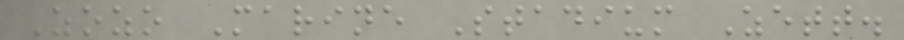Zozo Marine Stadium Zett.
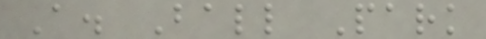A. Ball Park
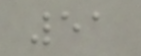51
